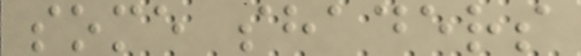some shaders
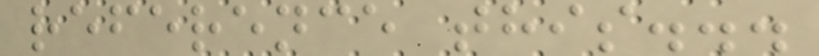reference this...
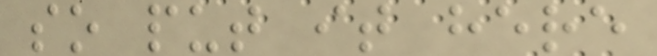so put it here
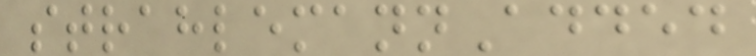strahlemannAdded
